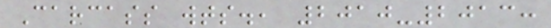Carcass wts., 2010-2013:
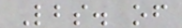Lbs. of
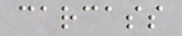carcass
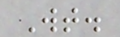Wt.
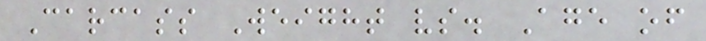Carcass Weight vs. Age of
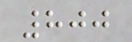800
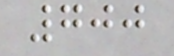700
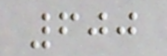600
